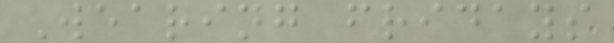Wearing fridays
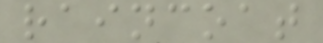raincoat
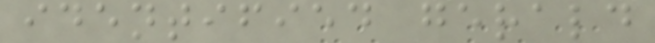identified gerald
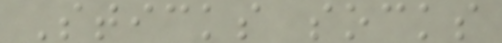Sticks socks
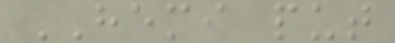HEMI put
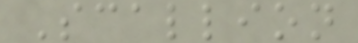Scallion
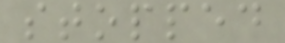stopped
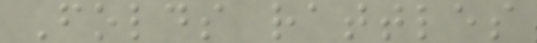Folds rattles
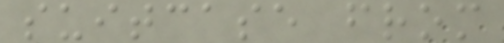suitcase from
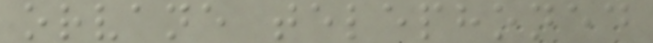orvane telephoned
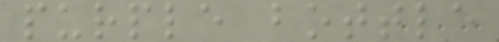purple bottle
